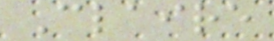Claire
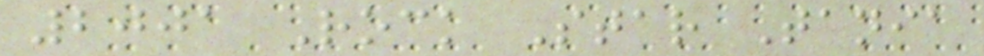2001 Rock Star Tania
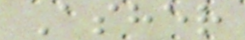Asher
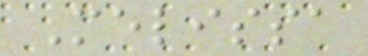Melissa
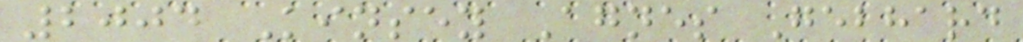2004 Kinsey Agnes Gebhard
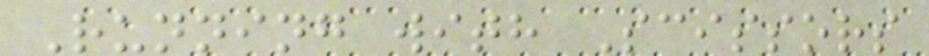Running with Scissors
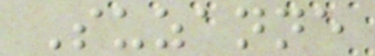Suzanne
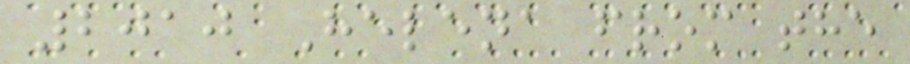2010 Helena from the
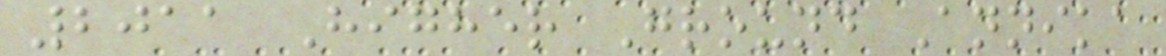2011 Higher Ground Annika
